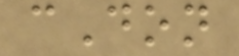cDon
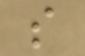s
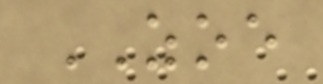ZOE
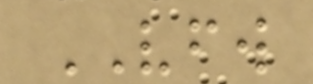VFW
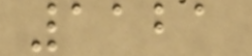1121
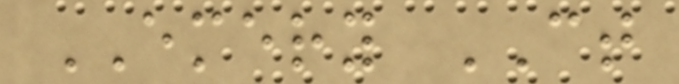EMERY CT
